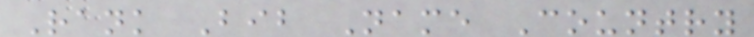Rank Bib Name Country
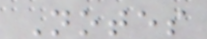Notes
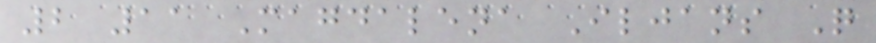2 11 Magdalena Iljans Q
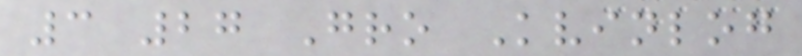3 27 Gro Kvinlog
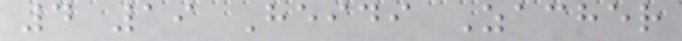4 19 Heidi Zacher
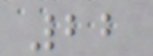22
